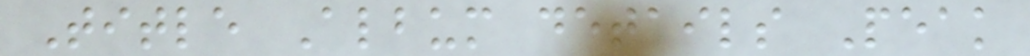Title Album details Peak
